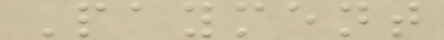Payment
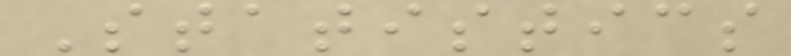Statistics
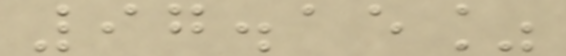97.15%
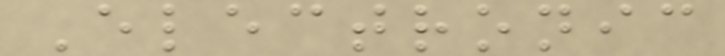Electronic
